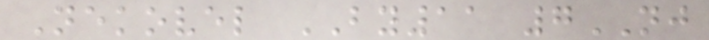Nekovel BY11 7NJ
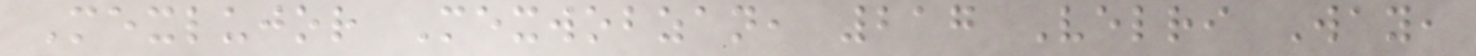Mexlujor Mexwobzan, 217 Velri Way,
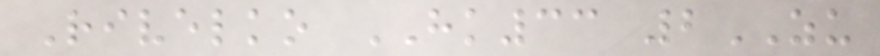Rivelko HK33 2ZU
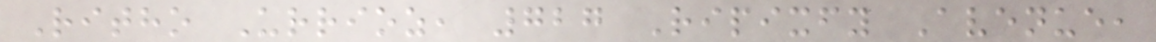Ritho Urrioz, 727 Ripixfy Avenue,
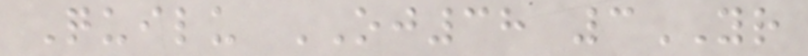Quilu OJ38 3YR
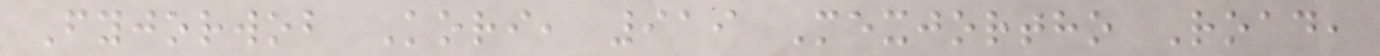Fyjorwob Kori, 919 Mexjortho Road,
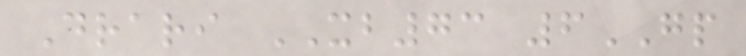Drari XB73 6GP
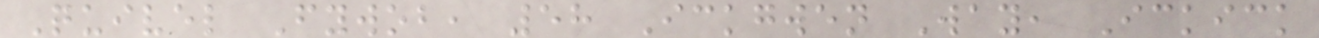Quivel Fywob, 58 Ickgwen Way, Ickick
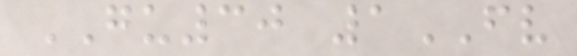GU30 1FV
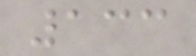133
